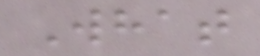What
